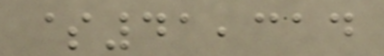$41,314
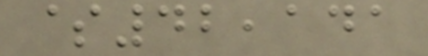$42,141
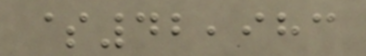$42,983
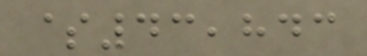$43,843
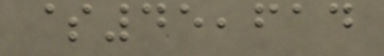$45,614
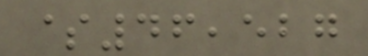$46,527
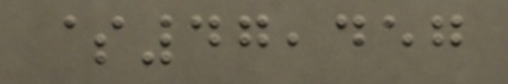$47,457
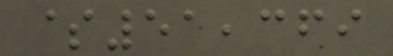$51,369
